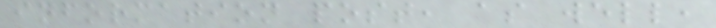information post, as well,
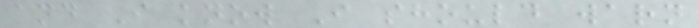and I know I should warn
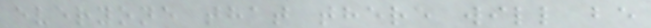everyone that there will be
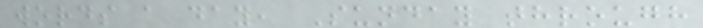words a day, Sunday through
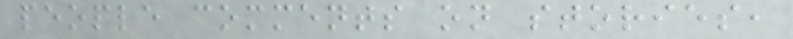people comments on stories,
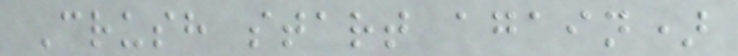Crush start again)
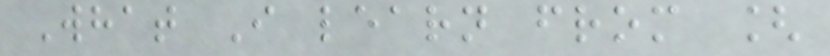What I learn from [
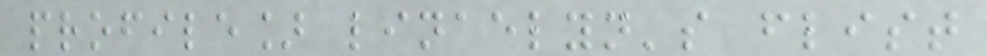profile] linaelyn's flist
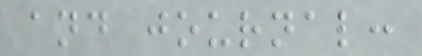and journal:
